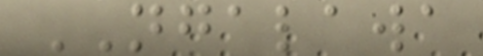NGALAWA
